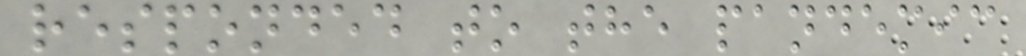responded to the pandemic
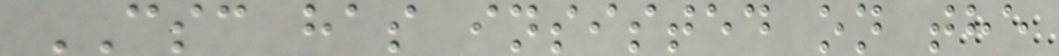CSC has insisted on the
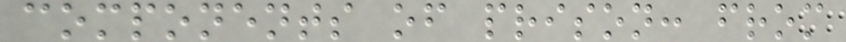components of prison: from
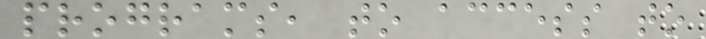programs, to access to
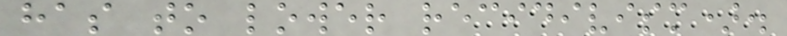has to lower recidivism).
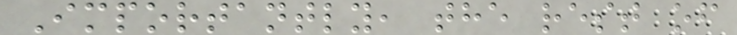Importantly, the rest of
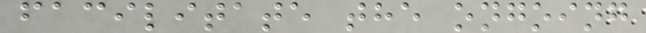facilitate the ongoing
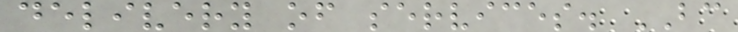delivery of services. BC
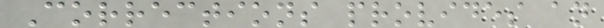Corrections provides an
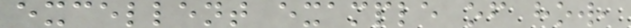excellent example of how,
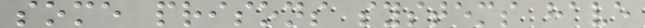some prisons systems have
